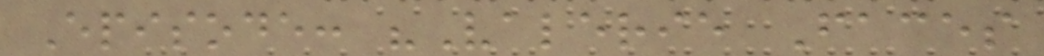Episode: "Valerie Faces
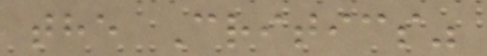the Critics"
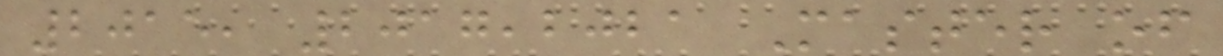2015, 2017,2021 Master of
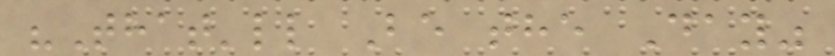"That'll Be the Day"
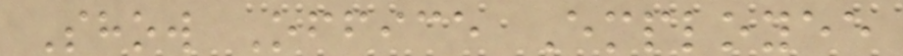Show Office Employee
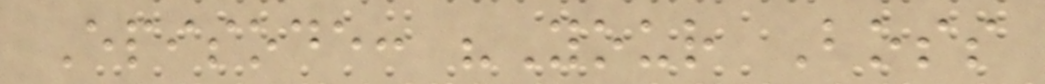Episode: "Your Boss
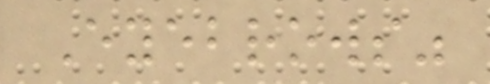Eyebrows"
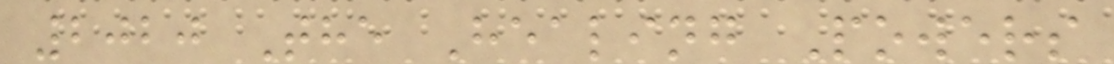2020 The Healing Powers
